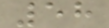58
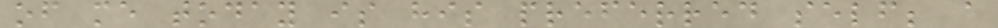of me today is his preferred self; a
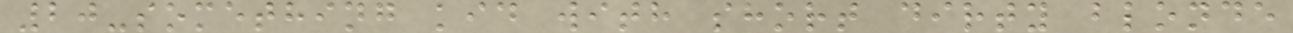20-something kid with short dirty blonde
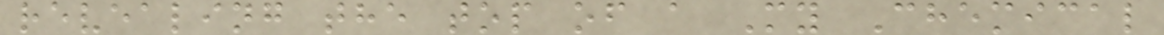revealing the top of a My Chemical
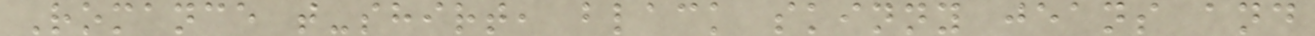Romance t-shirt, black skinny jeans and
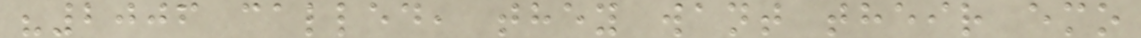"2006 called, they want their emo
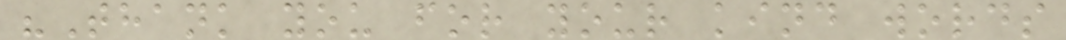"Thank you for your kind words
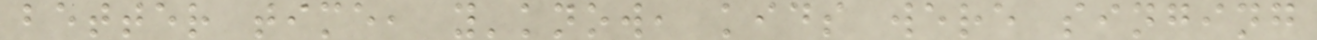better time, y'know, kids were singing
